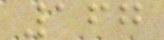167
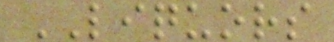LIQUORS
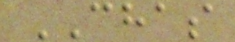CHAS
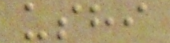ushi
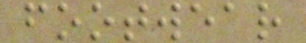footwear
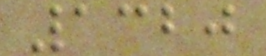1320
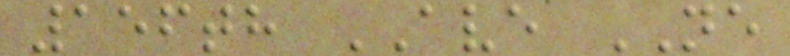156th AVE NE
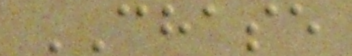CHASE
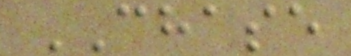CHASE
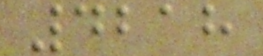4218
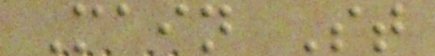Main St
